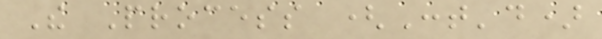The Process (Cont'd)
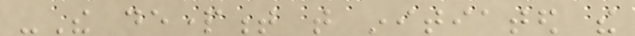-The department that initiated the
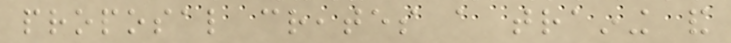proposal creates a training and
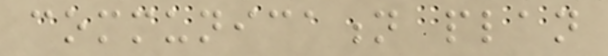communication plan
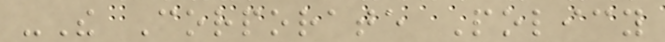-The Corporate Policy
